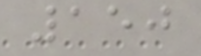150
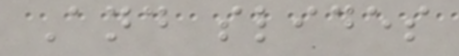And slides
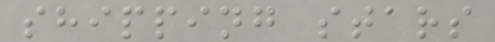shipping stars
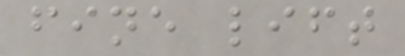fine lift
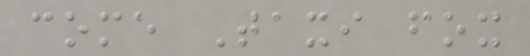come Taxi fox
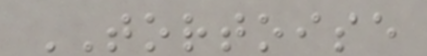TORTOISE
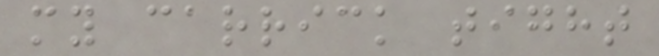my carrick tight
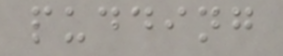pudding
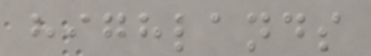highlands
